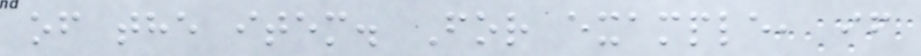of the item. For example, if
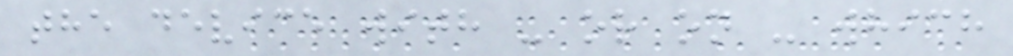the device with - or on - which
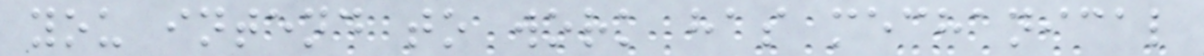you intend to work has mechanical
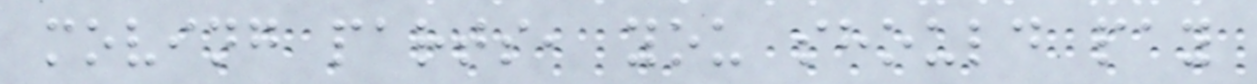moving parts, you should pay
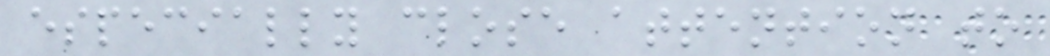especially close attention to
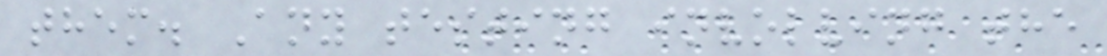them. Any testing involving the
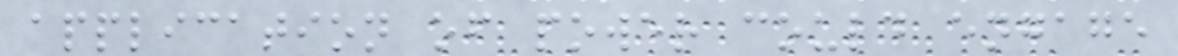application of power could engage
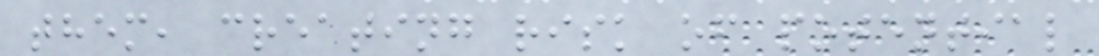them, creating risk of potential
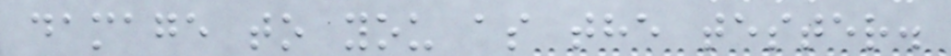damage to you as the tester.
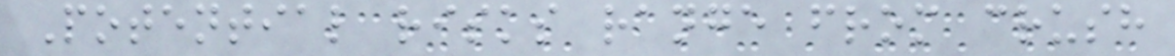Potential risks range from crush
